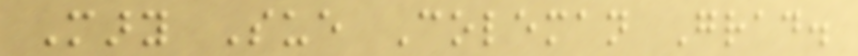Mary Sue Coleman Grad.
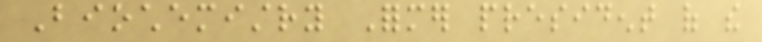Biochemistry Former president of the
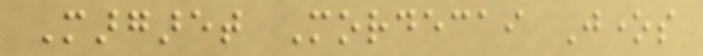Margaret Mordecai Jones
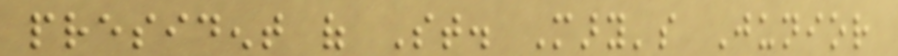president of St. Mary's Junior
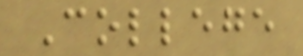College
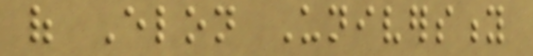of Elon University
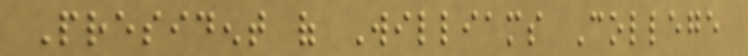President of Williams College
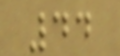44
